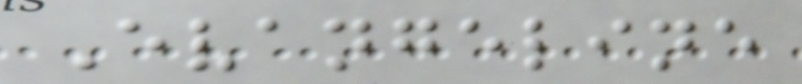Evangeline
